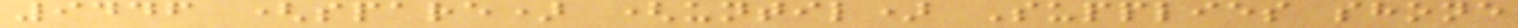9446 (spare) (until) Supplies shone
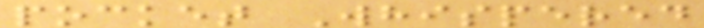pocket Whispered
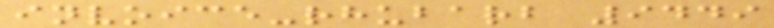invoice-rhubarb 9449
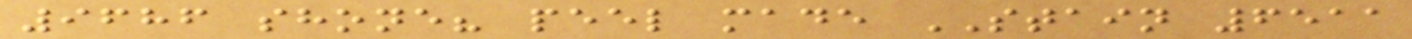9686 shone? peel made STAIN 6511
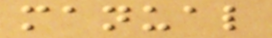manual
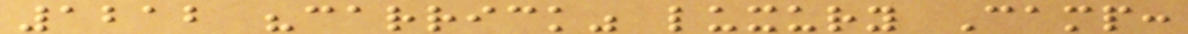1212 "carrick" luxury Camp:
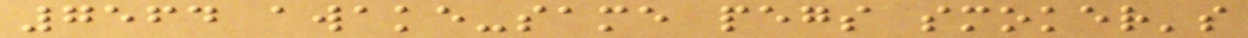7564 awake-same pegs smoker's
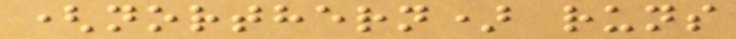(northern) runs
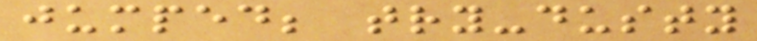jumped; try-dusty
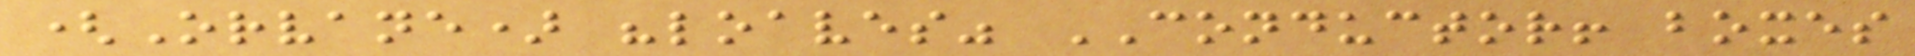(Orvane) "loaves" CONDUCTOR! boxes
